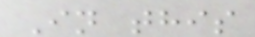In this
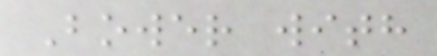Bower with
